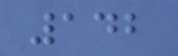142
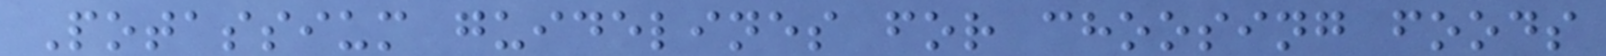Potassium guidelines for choosing foods
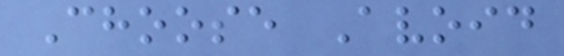Choose Avoid
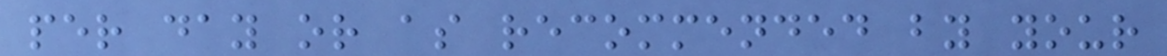per day or as recommended by your
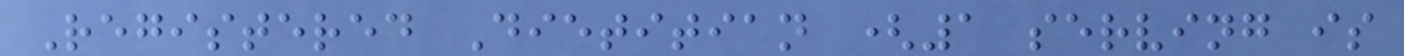Registered Dietitian (1 serving is
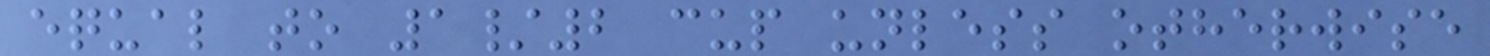equal to 1/2 cup unless otherwise
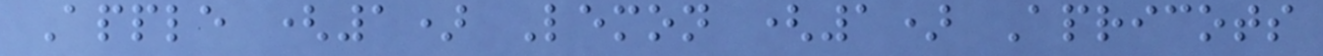Apple (1) Lemon (1) Apricots
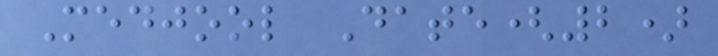Medjool Date(2)
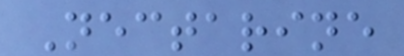Nectarine
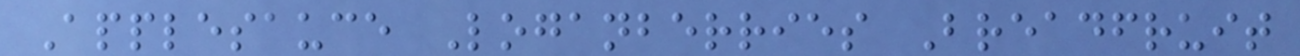Applesauce Loganberries Breadfruit
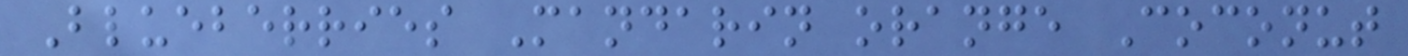Blueberries Mandarin orange Coconut
